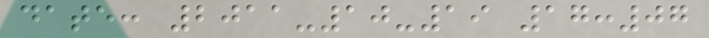date: 2011-10-19 17:07
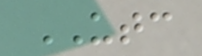UTC
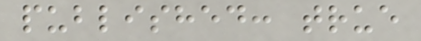published: true
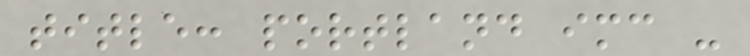title: portland imc -
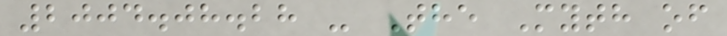2004.08.28 - The Myth of
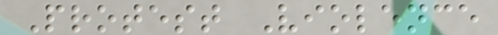Protest Violence
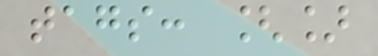tags: []
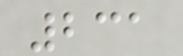231
